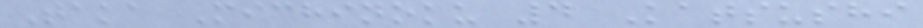Taka Michinoku 4 Katsushi
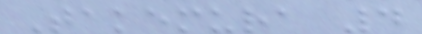Takemura 4
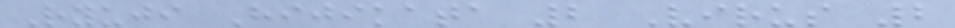Ryuji Hijikata 2 Virus 2
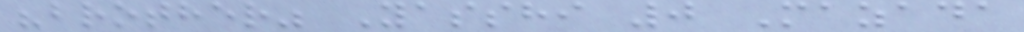"brother" Yasshi 0 Mazada
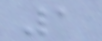1
